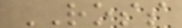ROSS
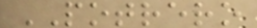POTRERO
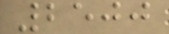2500
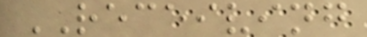RECEIVING
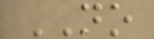NO
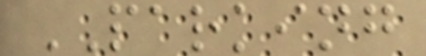PARKING
